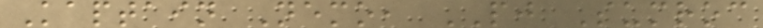Kaptain Nemo, PJ Sumroc
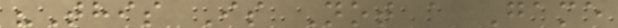"This Is Not a Game
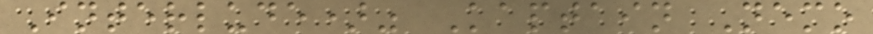Interlude)" Kaptain Nemo
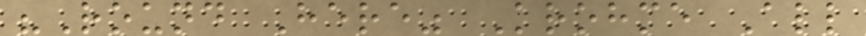"Round Here" Krohme All
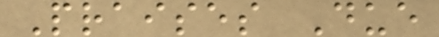Praises Due
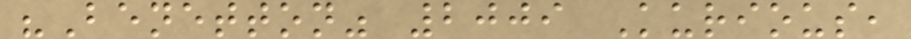"Benetton" 2009 Kurious,
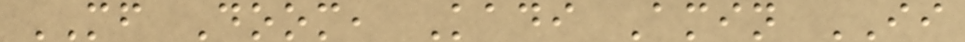MF Doom, Kadi Amin II
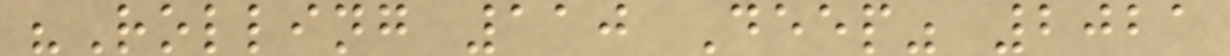"Rolling 110 Deep" 2021
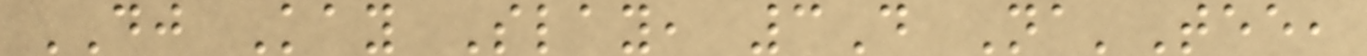DJ Kay Slay, 3D Na'Tee,
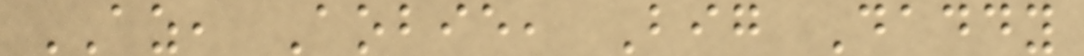AZ, Aobie, Big Daddy
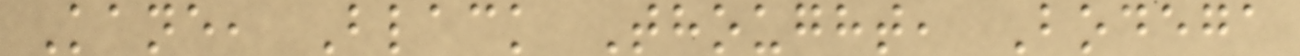Kane, Black Thought, Bodega
